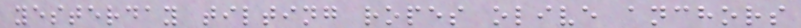yesterday tilting ropes olive anchors
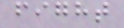fight
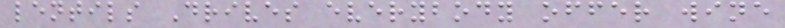lentils Drives everybody offer wine
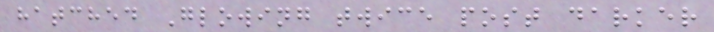hatched Glowing twice post darker
